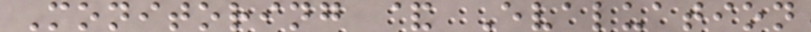Monitoring & Evaluation
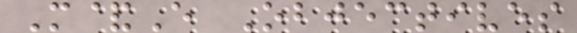M&E Objectives
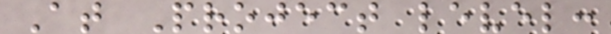At Project level:
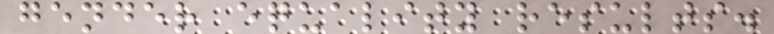gender equality results.
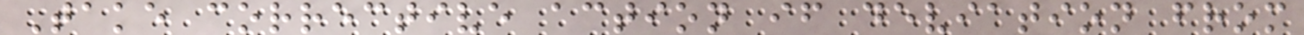Take corrective action if deviation from
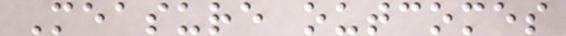Measure outcomes
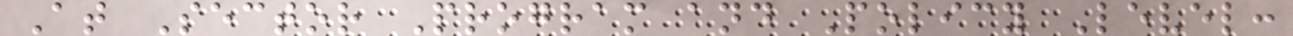At Sector Program and Policy Level:
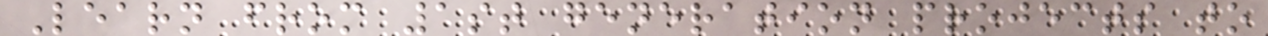Learn from 1st generation projects to
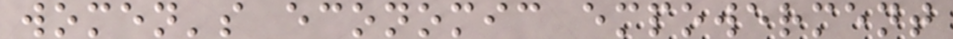women's economic empowerment
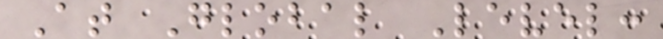At Global Level:
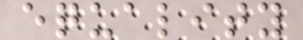equality
